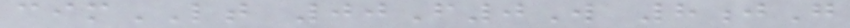cimLT 00F0W 8jG
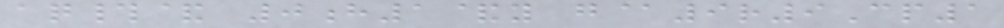aq#& 0h1&y g@9r9Cp1
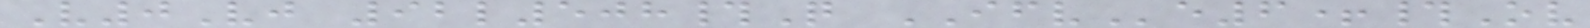V0Vj 92l508#Q IFVe6+#Ov
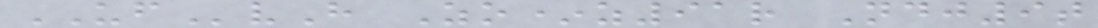UFvH Zo*z91r Ndj9t
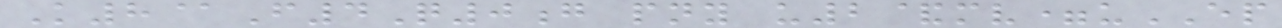K8@F4Q0g pny u2&mv=uEP
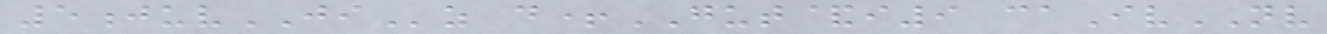5juvJIz d+GUT&i9 caIvNV
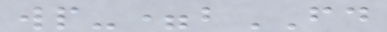wp-=bFD
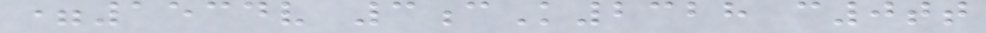=1534v 3cK2328 c0tt
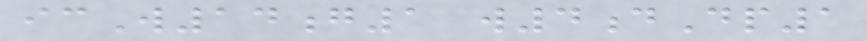icW14g1 w4dDp1
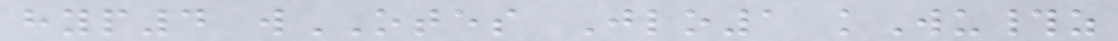hyp4 wOTES Jlo1 kWu#z
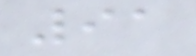91
